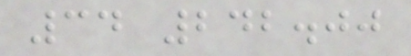34 242.00
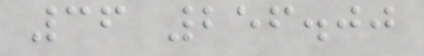36 256.00
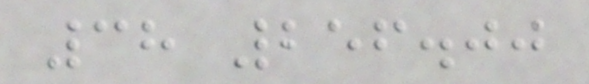38 256.00
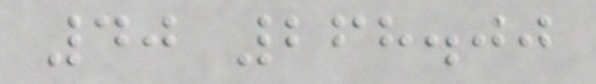40 268.00
